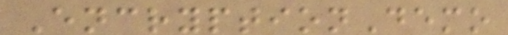EncryptionDemo
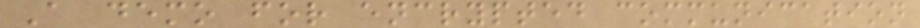A demo for encrypted communication
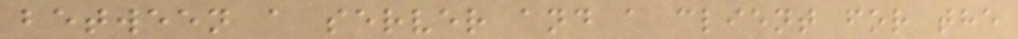between a server and a client for the
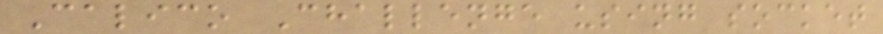Calico Challenge using socket
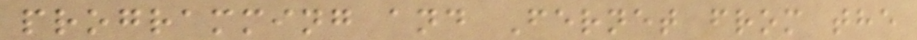programming and Fernet from the
